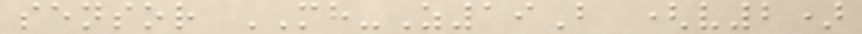sensor MH-Z19B (v2)
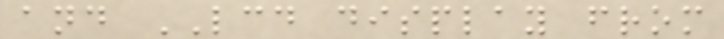and LCD display from
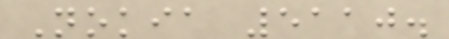Nokia 5110.
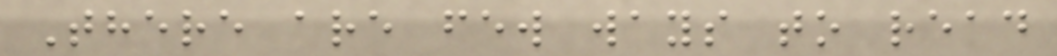There are few ways to read
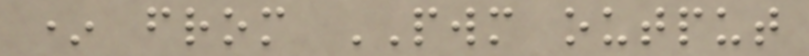* from PWM output
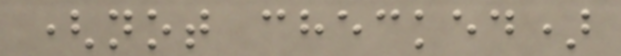(not checked)
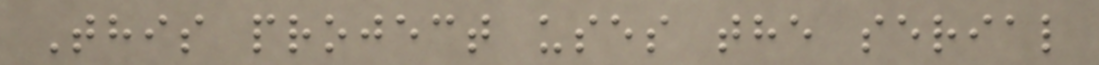This project uses the serial
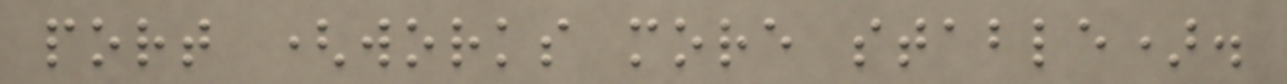port (works more stable).
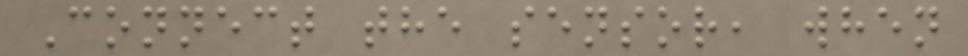Connect the sensor, when
